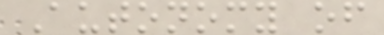Autonomy of
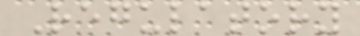Regulatory
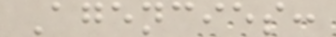Agencies:
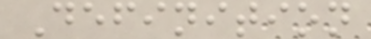Definition
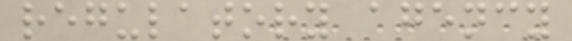regulatory agency
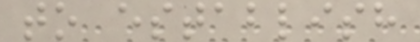to establish
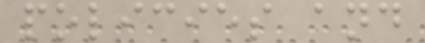policies and
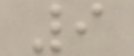9
